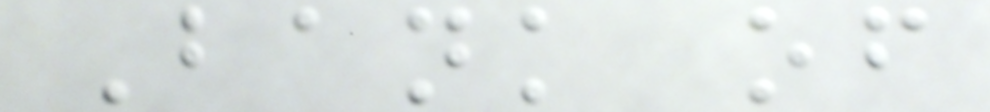Bank of
